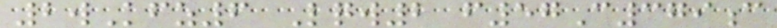2wKfz6 Lqw2 f57C379c
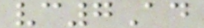vc7Ad
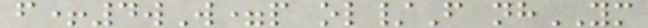f+4wW=p ol/F nhYM
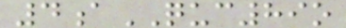4aQUC89o
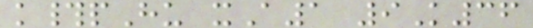k#pHu xA1 9K36
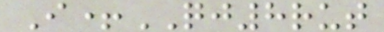I+QJ8rut
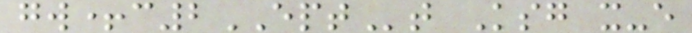gw+c2EPTt Ksg x-e
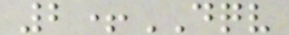2+DQV
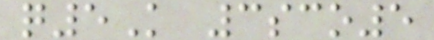q5K 3sco5
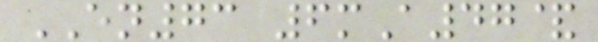EN73 6mA47&
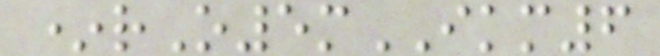*rO5mIKM6
